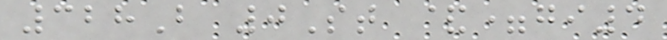328B 0St &=gi4
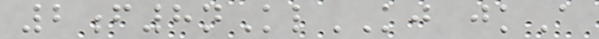2f8nKlKJ jkA
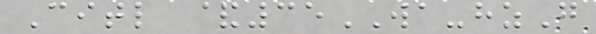Citl &35WA-hzG
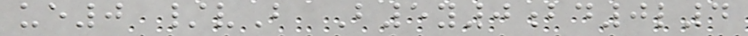ue0 /vB B5y0bd0l4
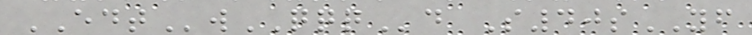EDTwQQQd S40sYF
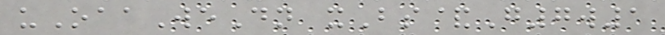uOaaWeDn xBs&G7w1
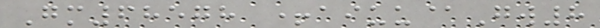Gm68578 +aiuu@Gw8
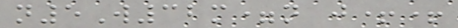n5W32m=n j++
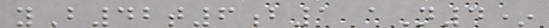yB42t6b1 aN4*
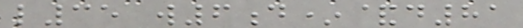l35 w6d*&d81
